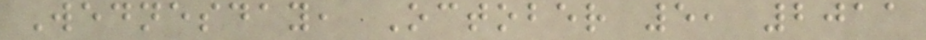Wednesday, October 5, 2011
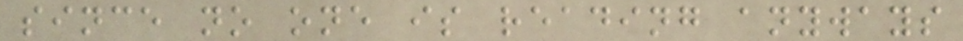since no one is reading anyways
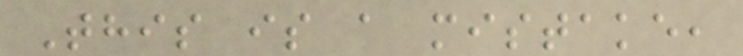This is a mistake,
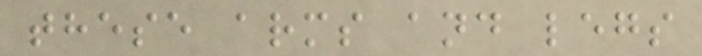these arms and legs
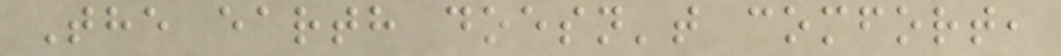The earth doesn't comfort,
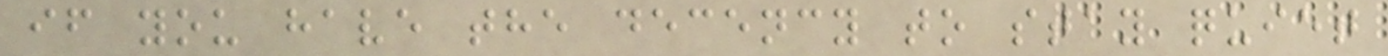if you have the decency to stay quiet
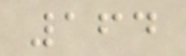164
